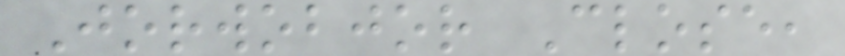Jorwobjor Close,
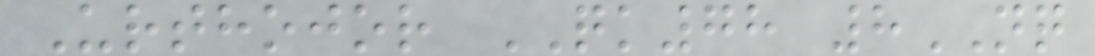Urthojor QK78 8NQ
